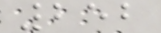252
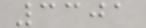3301
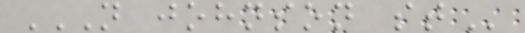N JOHNSON ST
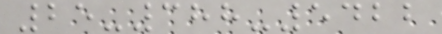25-388-5422
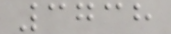3738
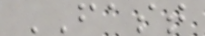FAST
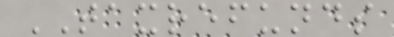TAXREFUNDS
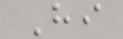Hi
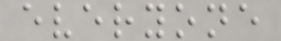everyone
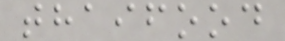thaifood
